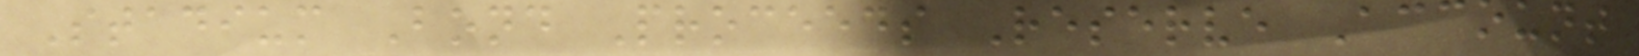Stadium Bond Proceeds Reserve Account
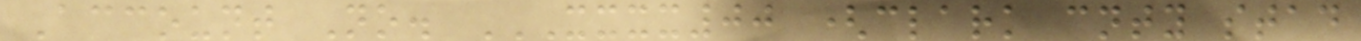Account No. XXXX00 (CLARK CNTY STAD
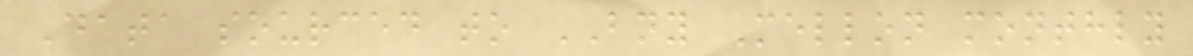Data sourced to BNY Mellon monthly
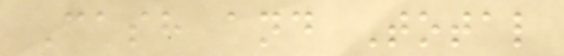Cash and Total
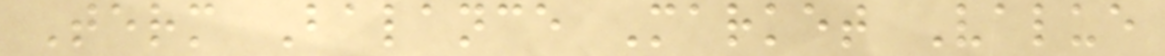Term Balance Market Value
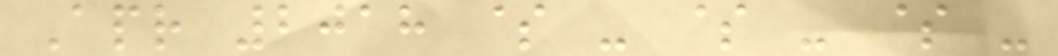Apr 2018 $ - $ - $ -
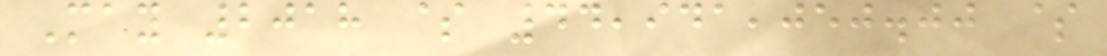May 2018 $ 44,941,050.00 $
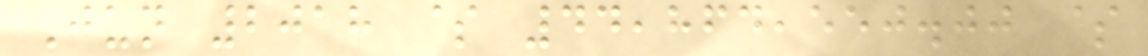Jun 2018 $ 44,864,550.00 $
